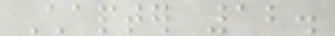Chapter 12.
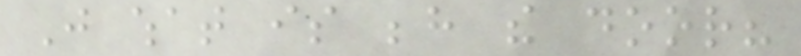Just what is behind the door?
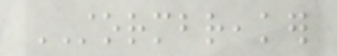STORMBREAKER
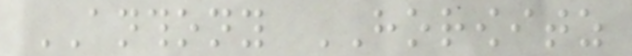ANTHONY HOROWITZ
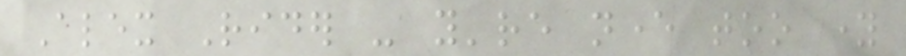Alex Rider - you're never too young
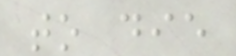to die
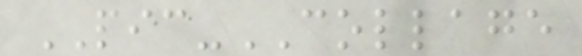PIC-COLLAGE
